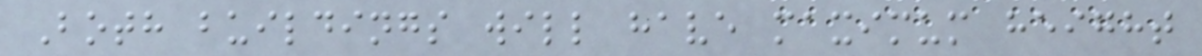Both buildings will have maximum height
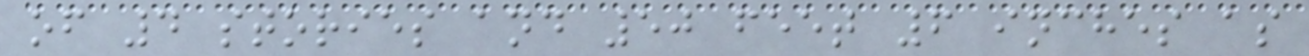of 4 stories and 50 feet 6 inches as
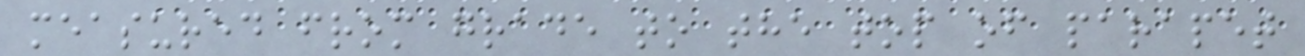measured from grade to the top of parapet
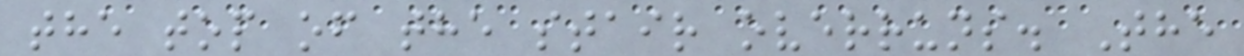the top of the stair overruns. The
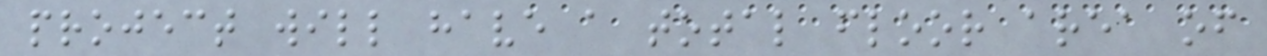project will have a total floor area of
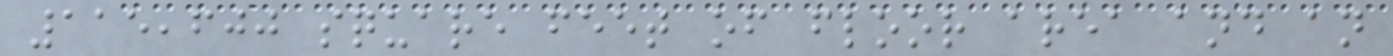115,600 square feet of floor area and an
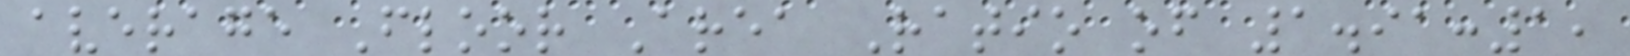average Floor Area Ratio of 1.91:1,
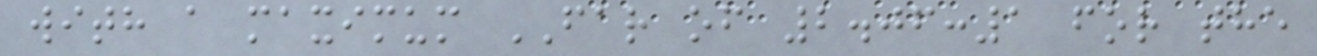with a maximum FAR of 2.06:1 for the
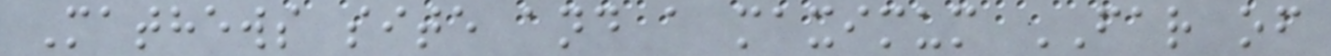Mathews site and a maximum FAR of
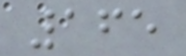165
